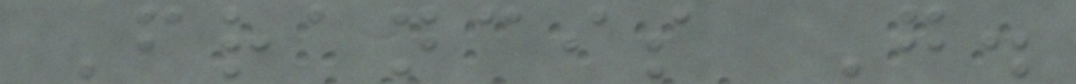Francis G.
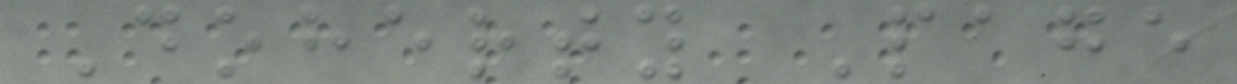Doherty Page
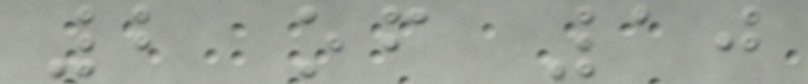2 of 10
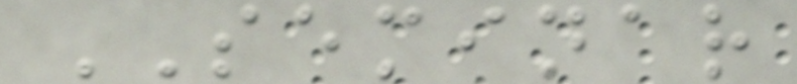SEMINAR
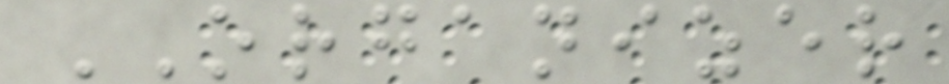ORGANIZER
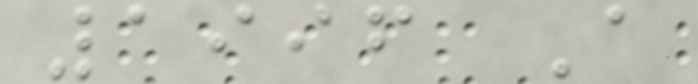1996 A
